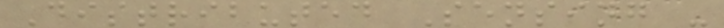Distributed Sensing -
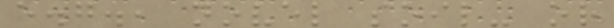e.g., novel soil- or
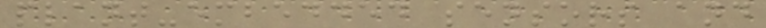plant-embedded sensors and
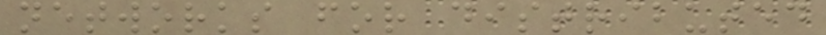networks for distributed
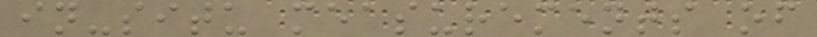in-situ measurements of
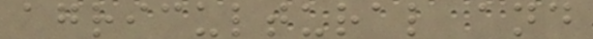agricultural and
